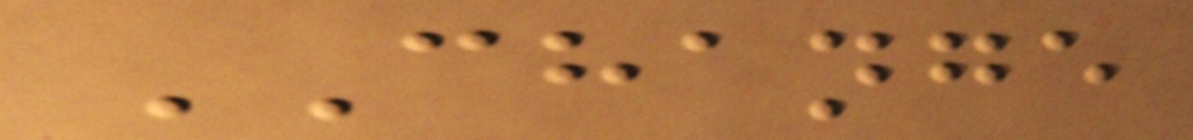CHANGE
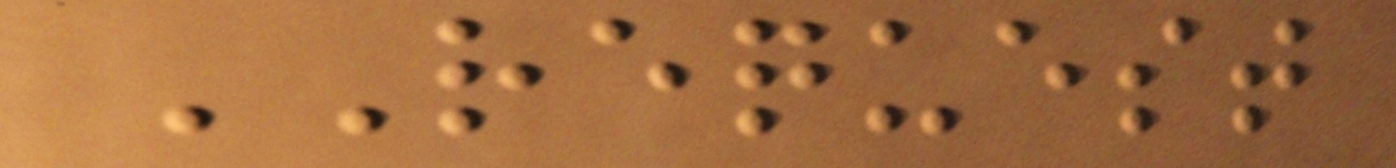REQUEST
